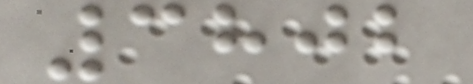3802
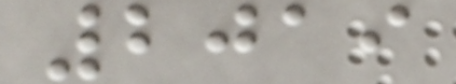2019
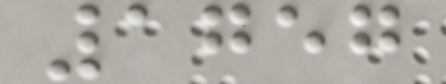1757
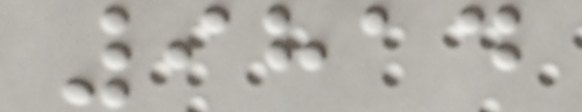9814
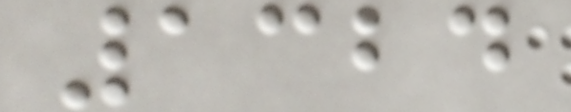1324
